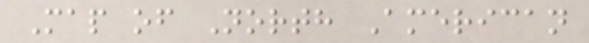Map of North American
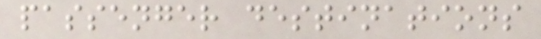passenger destinations
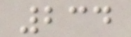234
